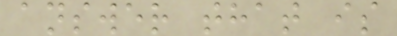answer that is
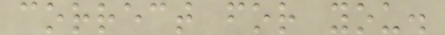correct for you.
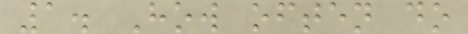1. How often do
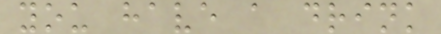you have a drink
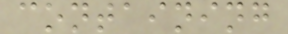containing
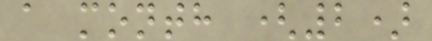a month (2)
